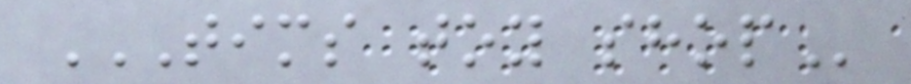TIMS TOY SHOP
